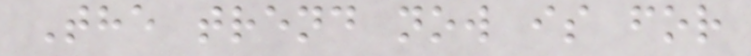The trend now is for
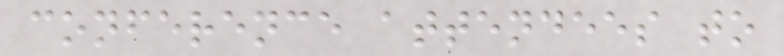conference attendees to
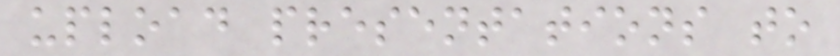upload presentations to
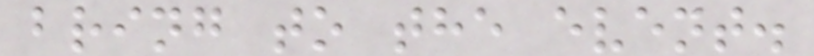bring to the event.
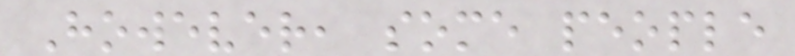However, some people
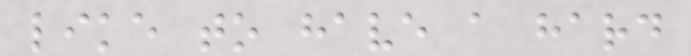like to have a hard
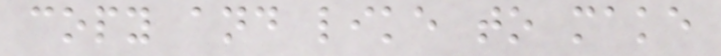copy and like to make
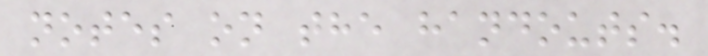notes on the handouts.
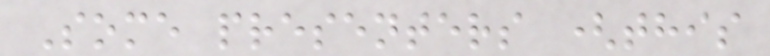Some presenters (this
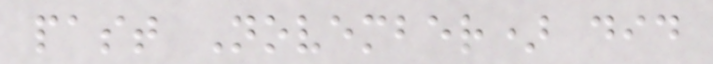past November) did
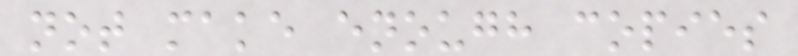not make enough copies
